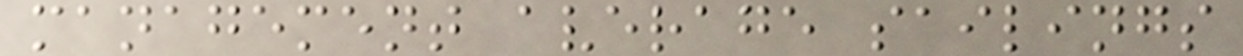management average sailings
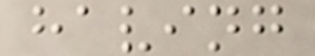having
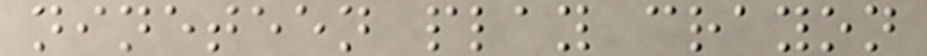nineteen play crayon
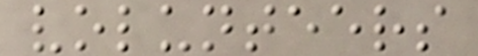volunteers
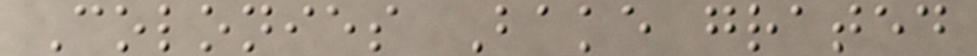Colonies Bake grated
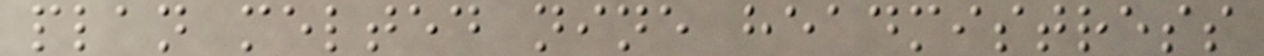plan melted nine headmistress
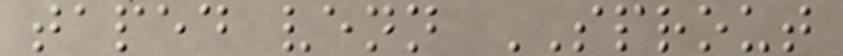taped venn SPROUT
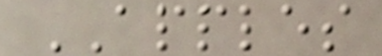APPLES
